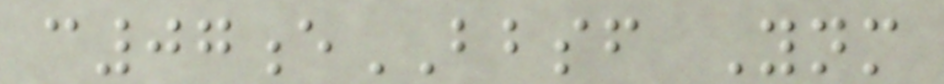c07eBBSF Ynm
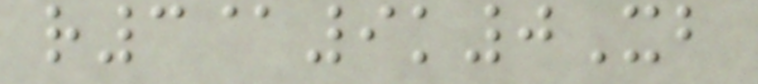r3@9k0Xb
